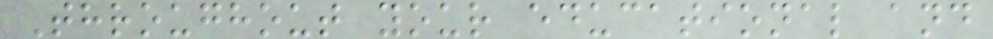Throughout your educational and
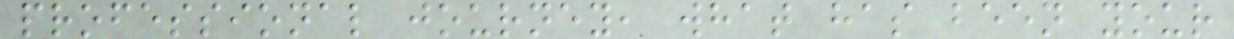professional journey, what has been your
